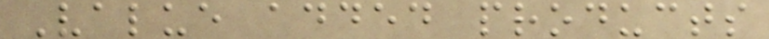Value added products
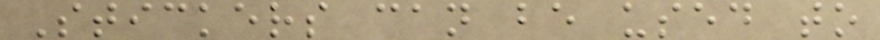Stickers can be used to
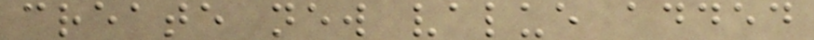create new value added
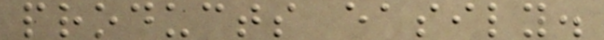products easily.
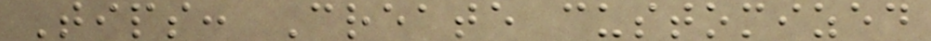Tips: Create customized
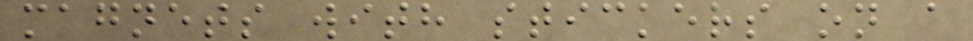magnets with stickers on a
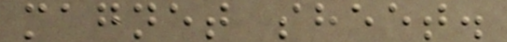magnet sheet.
